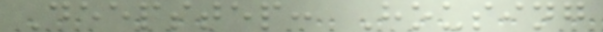Deepstep: Housing
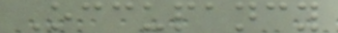Occupancy
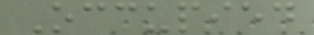Occupied
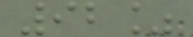92%
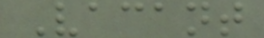Vacant
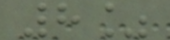8%
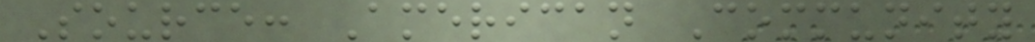Source: American Community
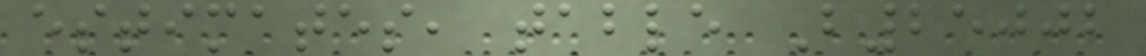estimates, table B25002
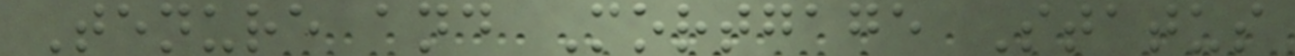Tenure and Mortgage Status
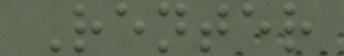Renter
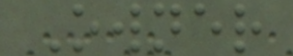Owner
